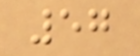57
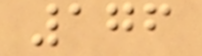176
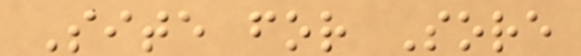Site for Sore
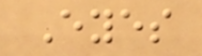Eyes
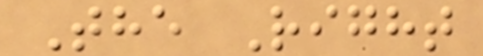The Right
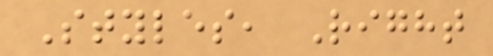Styles, Right
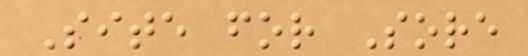Site for Sore
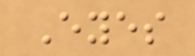Eyes
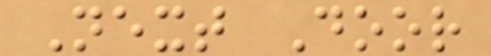Next Door
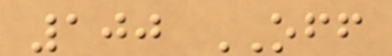100 OFF
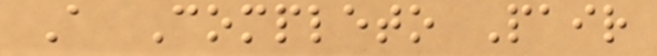A Completo Pair
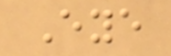Eye
